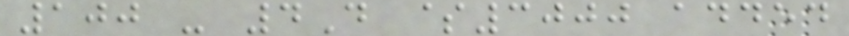100 - 4D $3000 added
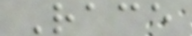Race
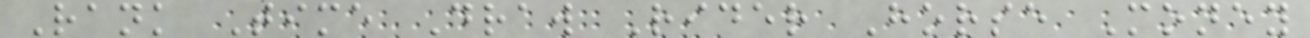Rank Time Draw Rider Horse Money
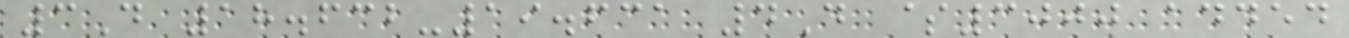3D 18.632-19.631 4D $3000 added
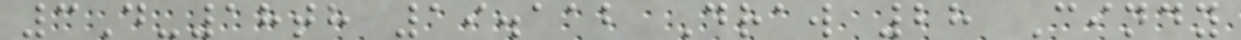3D-18th 19.112 Draw 28 Cindy
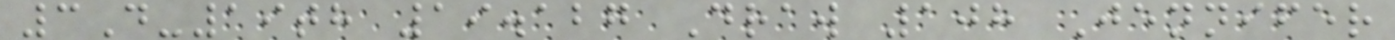3D-19th 19.127 Draw 108 Jennifer
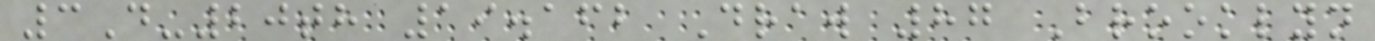3D-20th 19.162 Draw 87 Brooklyn
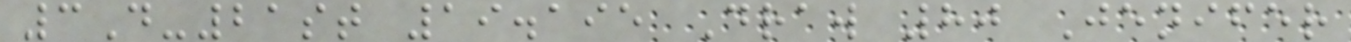3D-21st 19.195 Draw 80 Jenifer
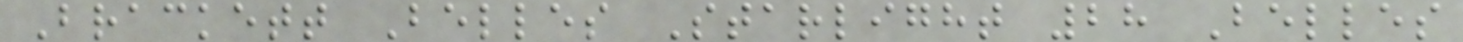Brackett Belles Starlight 28 Belles
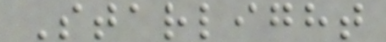Starlight
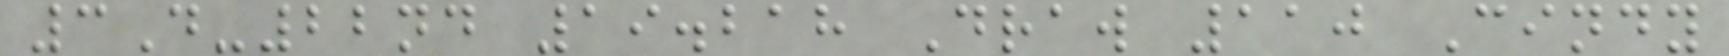3D-22nd 19.218 Draw 110 Cindy
